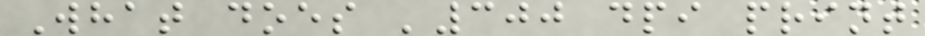What does '300 dpi print
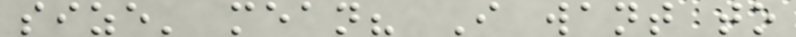size' mean? I want to
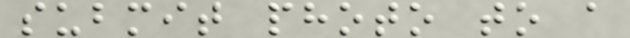submit photo to a
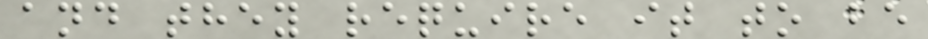and they require it to be
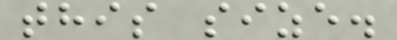this size.
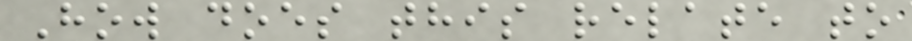How does this relate to
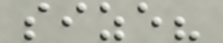size?
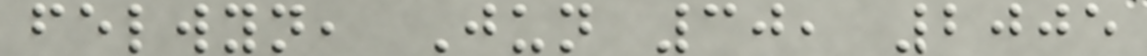felwyn, Jun 30, 2005
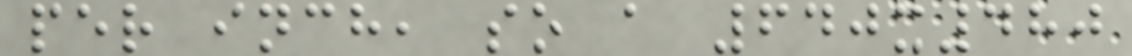per inch, so a 640x480
